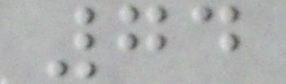74
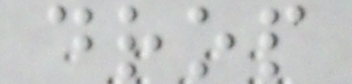drop
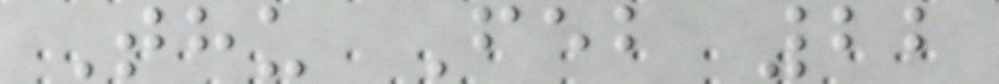Thu Feb 22
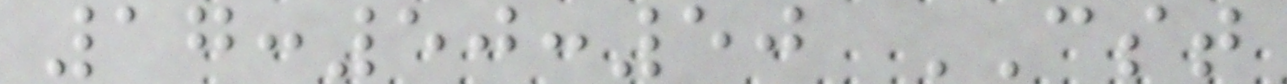17:50:50 CST
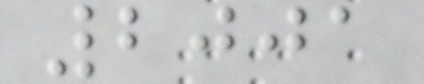2001
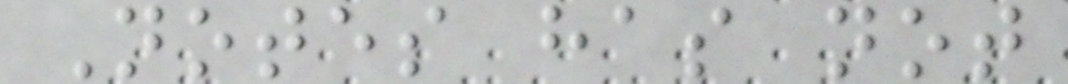Notes has not
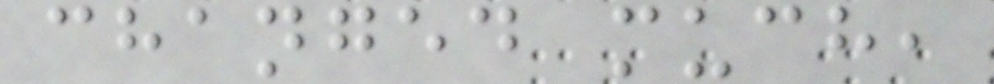changed much,
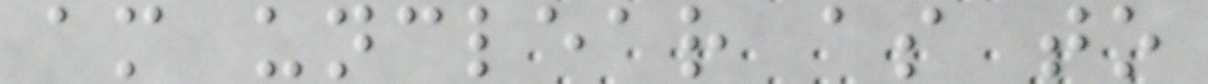am unclear as to
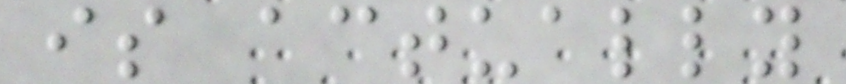is actually
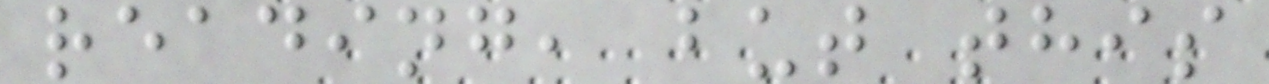reading, but this
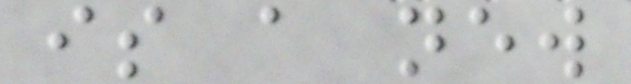is a new
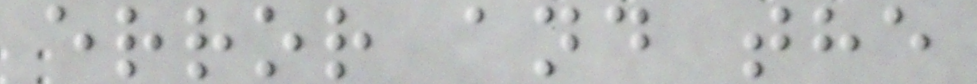error and the
